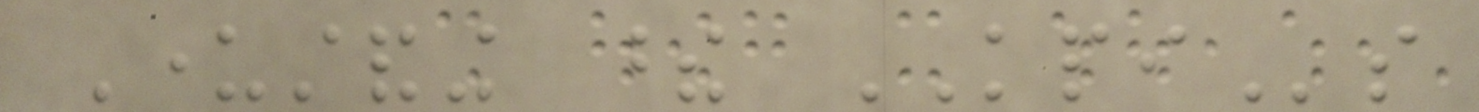Understanding these KPIs
